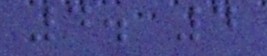4. 4
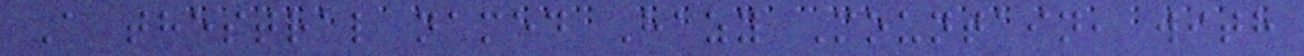A thestral named Hazy Mountain, with
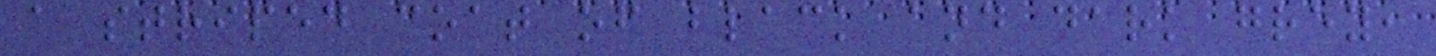a striped coat of black and dark grey,
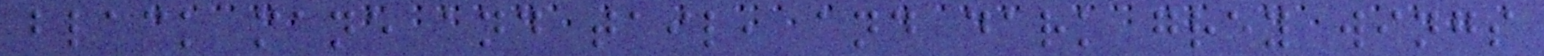black mane and tail, and dark grey wings
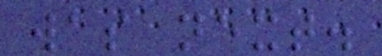was next.
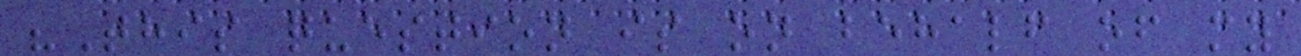"This question is on behalf of my
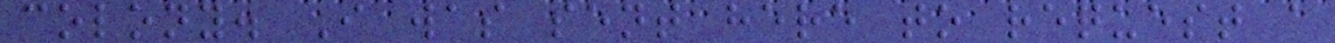colony. I was sent here to request a
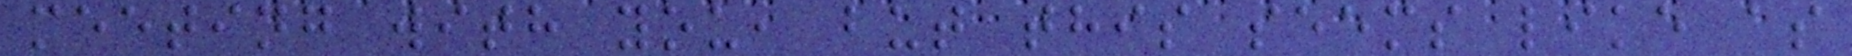meeting with you, but this seems like as
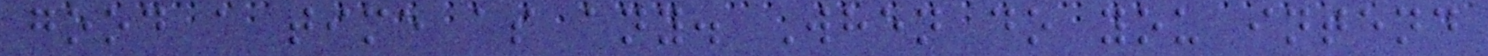good a time as any. When do you intend
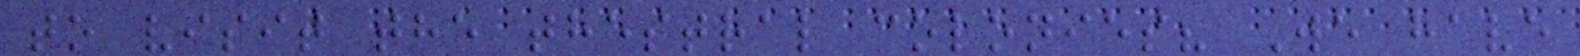to visit the thestral colonies? We have
